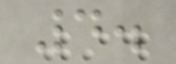4.
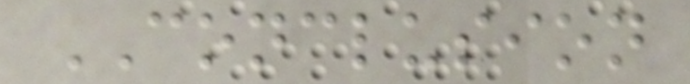CONCLUSION
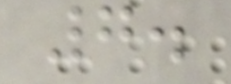7.
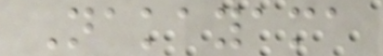Nakayama
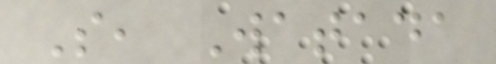S, Watada
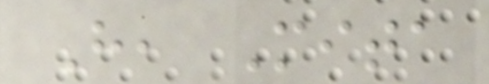H, Mita
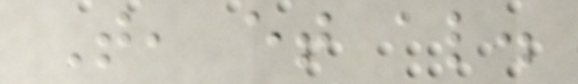T, et al.
